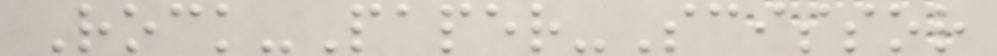Rock-Paper-Scissor
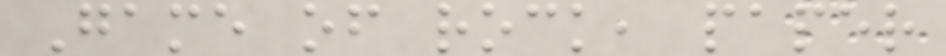Game of rock, paper
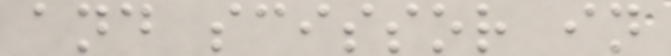and scissor in
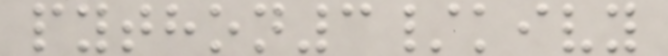python3/kivy
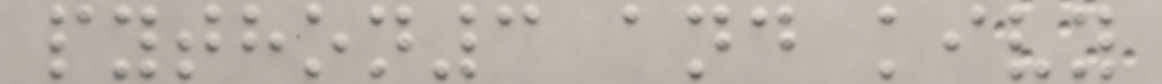python3 and kivy
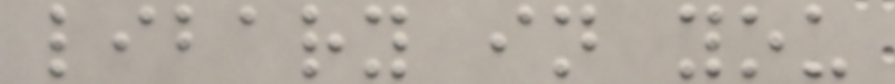libary in you
